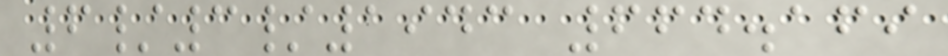6/3/1943 664.169
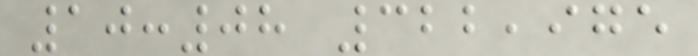10:08 322,975
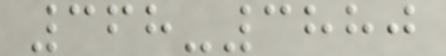368-3880
